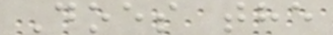Does the
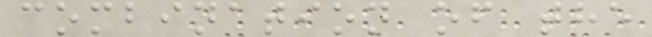combination of the
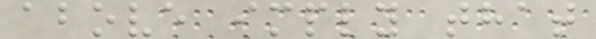above imply that
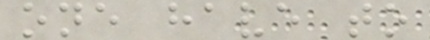one have to
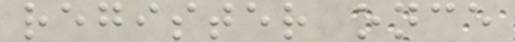register once
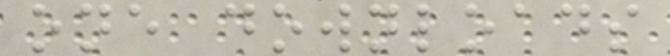one downloads
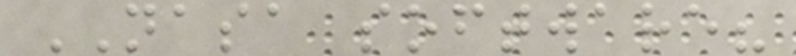NASA software?
